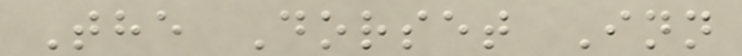The Dorset Inn
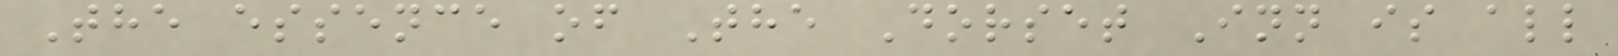The essence of The Dorset Inn is all
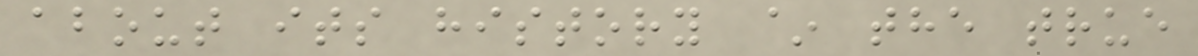about its history ~ the true
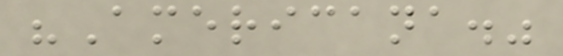"Americana."
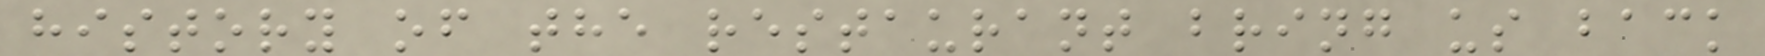history of the restaurant bring us back
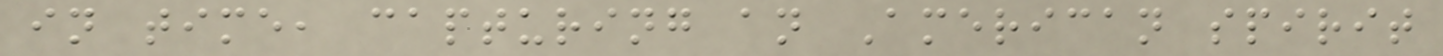in time, capturing an American spirit
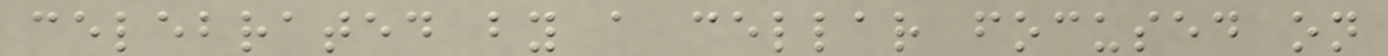celebrated by a cellar focused on
